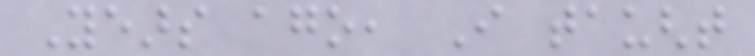Years ago, I taught
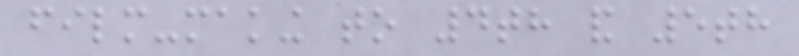film-making to 4th and 5th
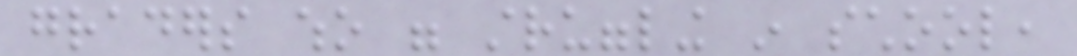graders who were struggling in school,
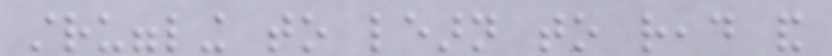struggling to learn to read and
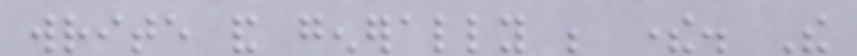write and generally be there. The
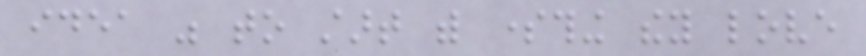idea was to start with something they love
